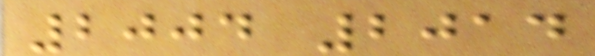2004 2014
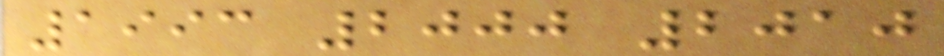1993 2000 2010
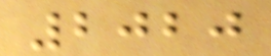2020
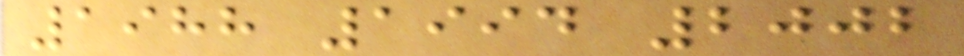1988 1994 2002
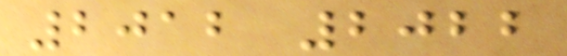2012 2022
